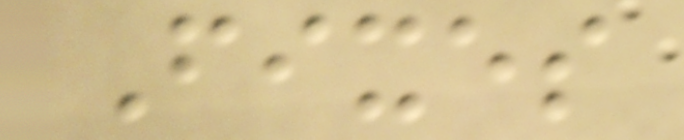Fixes
